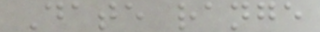Date range
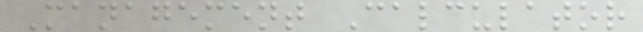Management Calculator
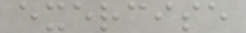exercise
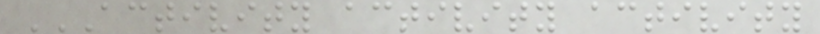ACTIVITY ACTIVITY ACTIVITY
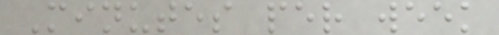Minutes per week
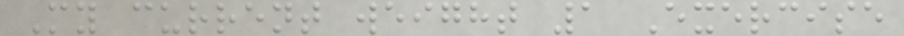My current weight 1 Exercise
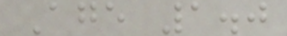Age 1.0
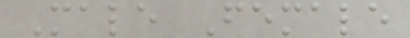Male Female
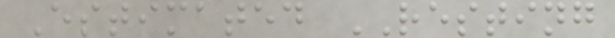Estimated RESTING
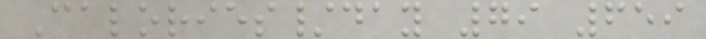Calories/day 79 659
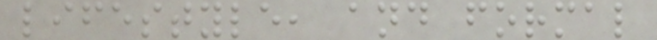lifestyle, and formal
